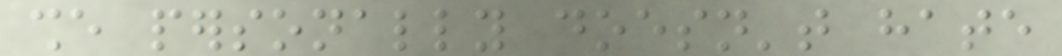she personally doesn't hate
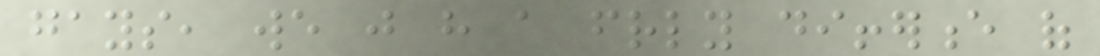gays, we just have a friendly difference of
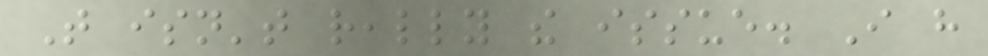That isn't really the issue. I have
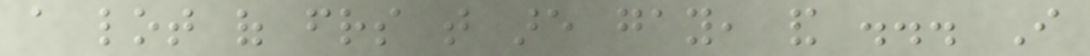a lot of friends that are gay, and ... I
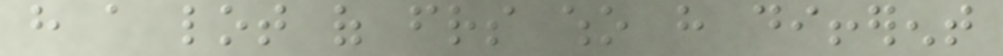have a lot of friends who have different
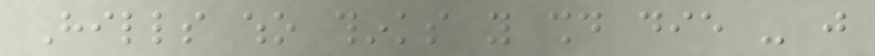Hills who thinks you should die - just
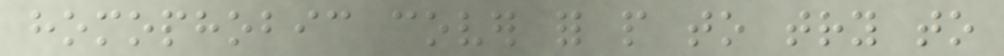homophobic cover for people to try to
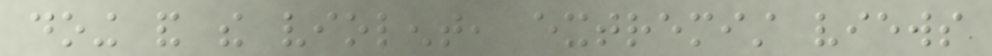doing and the violent, extremist views
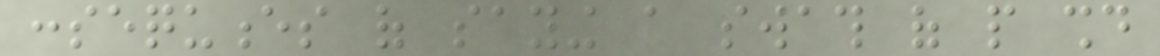consequences of saying a swath of people should
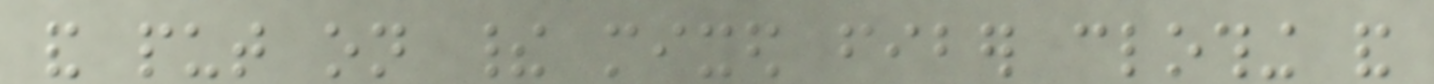and put on their mixed fiber clothing and
